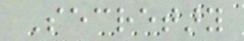Secretary
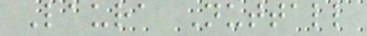Laura Nuttall
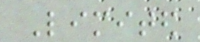Limited
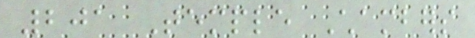201 Temple Chambers
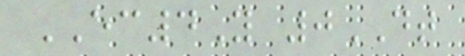EC4Y 0DT
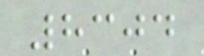8304
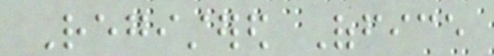Registered Office
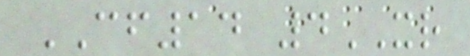CF14 4XR
